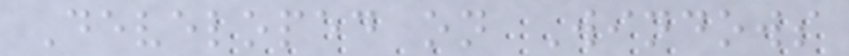Developed on Windows
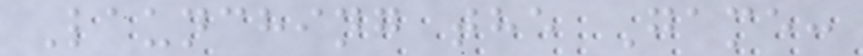Launching the Game:
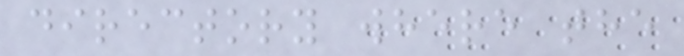directory where the
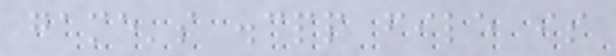game's .cpp file is
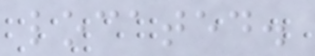located.
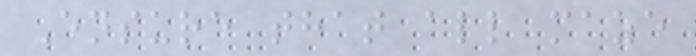Ensure that all maze
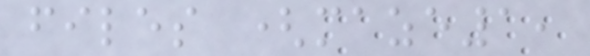files (maze1,
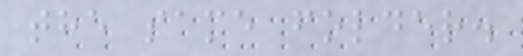the same folder.
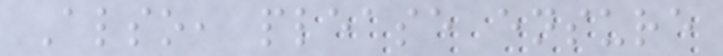Also, please ensure
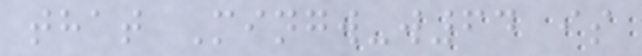that Mingw-w64 is
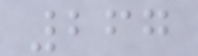267
